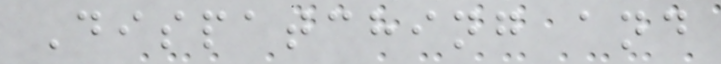Dispatching and
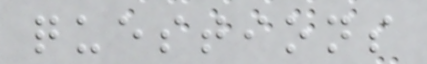questions
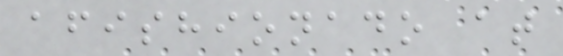afishionado at
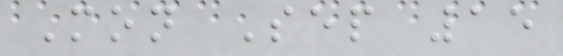Mon Sep 15
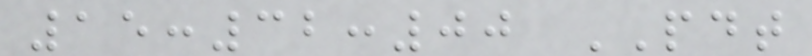15:32:00 PDT
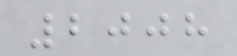2008
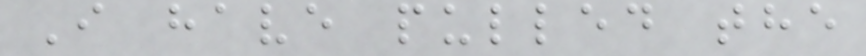I have pulled the
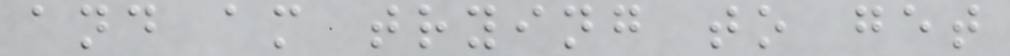and am trying to get
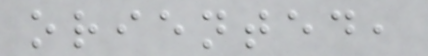oriented,
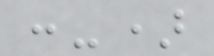:-)
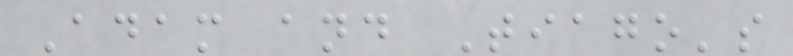Adam and Tiago's
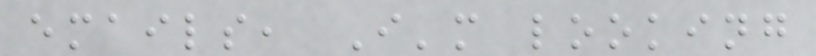emails, I'm looking
